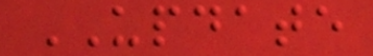UPDATE
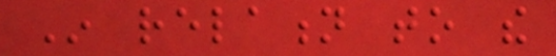In relation to the
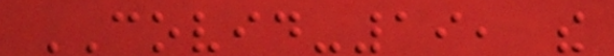COVID-19, the
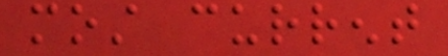most current
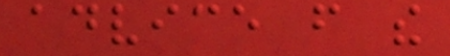advice from the
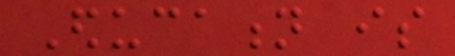Education is
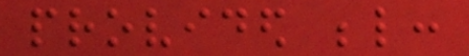provided below:
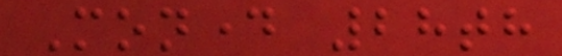Monday 28th
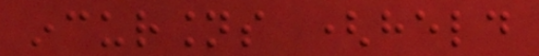incursions (held
